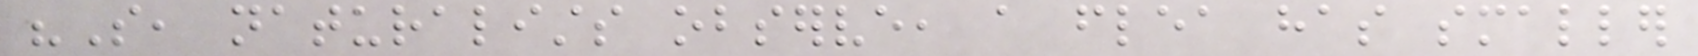"So, naturalists observe, a flea has smaller
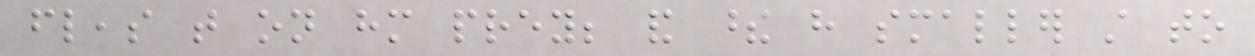fleas that on him prey; and these have smaller still to
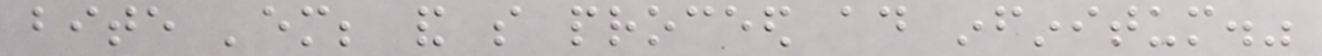bite 'em; and so proceed ad infinitum."
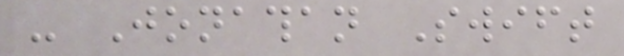- Jonathan Swift
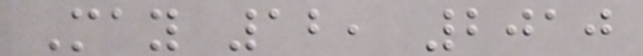May 12, 2010
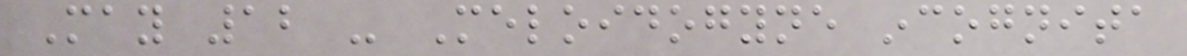May 12 - Meloidogyne incognita
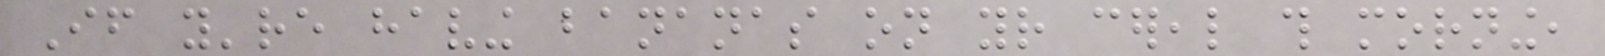If you're having bananas on your cereal this morning,
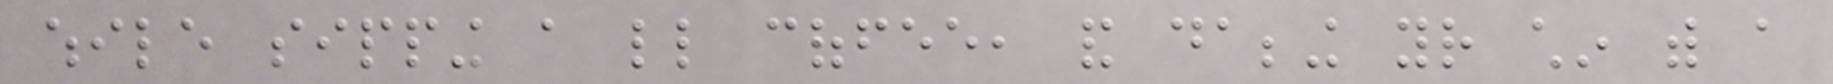while sipping a little coffee, and dabbing your chin with a
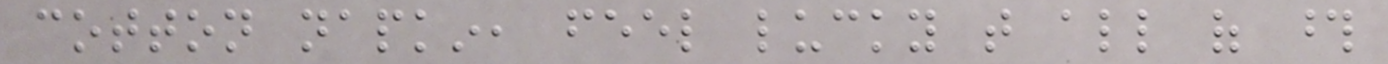cotton napkin, feel lucky that all of those
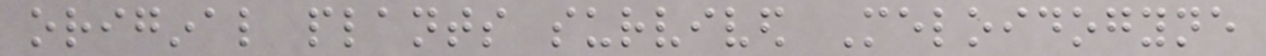original plants survived Meloidogyne
